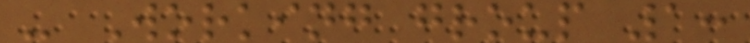- Working group 1:
